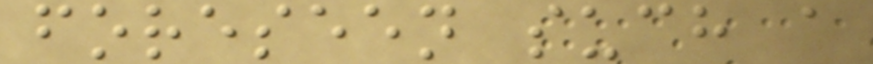foreseen such a
